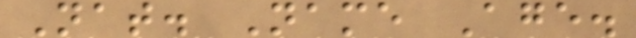Nat. Name Age.
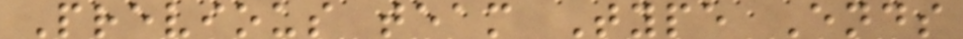Previous team Type Ends
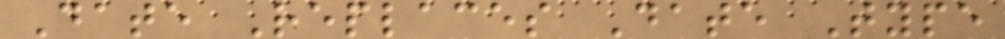Date Replaces Date Type
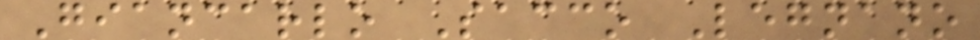Giancarlo Sacco Legnano
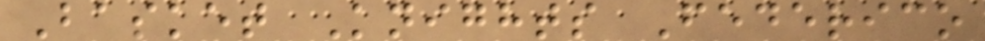Basket Knights Federico
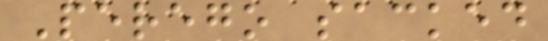Perego sacked
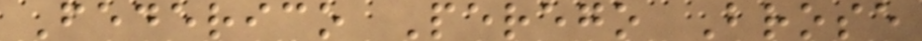Federico Perego Brose
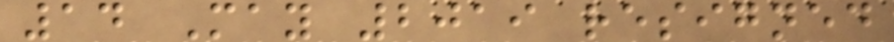14 May 2019 resigned
